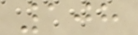108
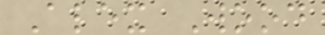Alex Wood
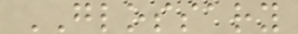GLOSSARY
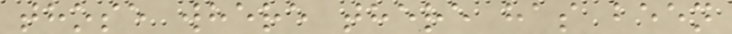those where there has been
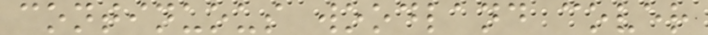continuous woodland cover
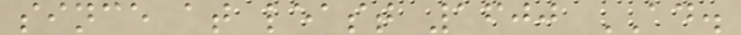since at least 1600 AD.
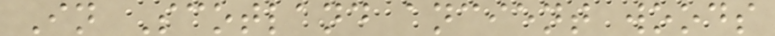In Scotland ancient woods
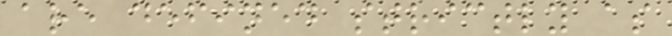are defined strictly as
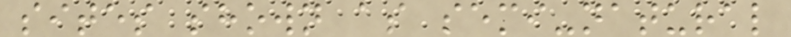sites shown as semi-natural
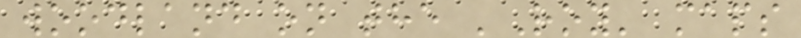woodland on the 'Roy' maps
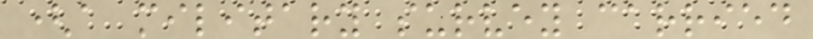(a military survey carried
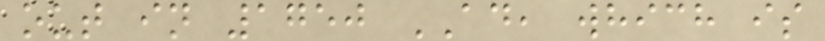out in 1750 AD, which is
